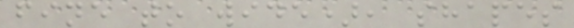fine to wide), shapes
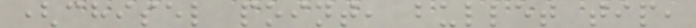(chisel point, bullet tip,
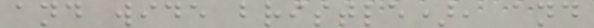and wide bristle), and
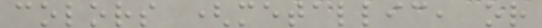colors (metallic, or
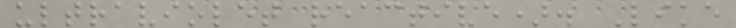ultraviolet reactive). Like
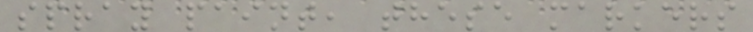spray paint, these markers
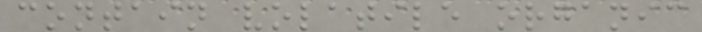contain volatile organic
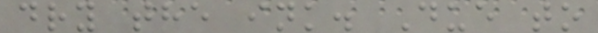dry the ink. Due to
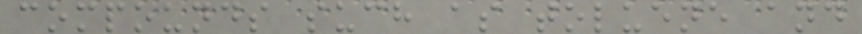compounds such as toluene and
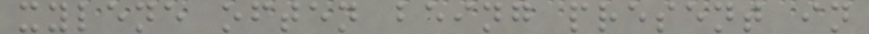xylene often being present in
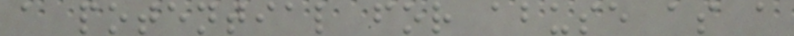a potential for abuse as a
